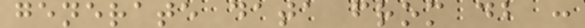generate data from db :
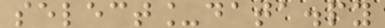select_data.py
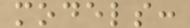models:
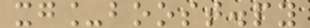xg_boost.py
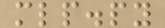mlp.py
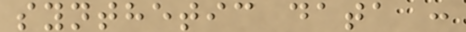synthetic data :
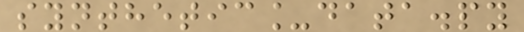synthetic_data.py
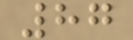87
